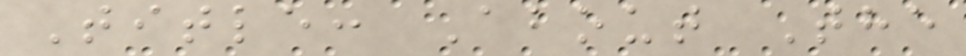Title: About The
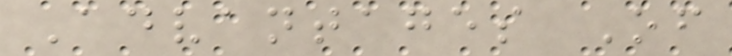Advantages Of
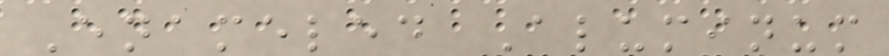Enameled Aluminum
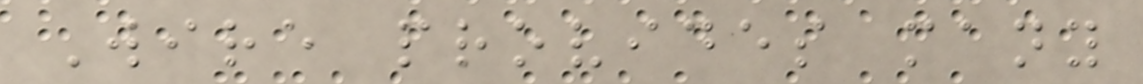Wire provides many
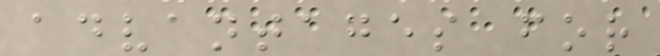advantages for
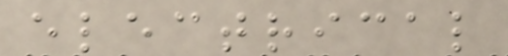electrical
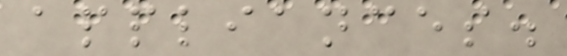appliances.
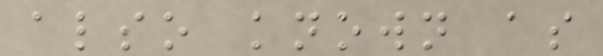also known as
